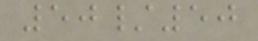50/50
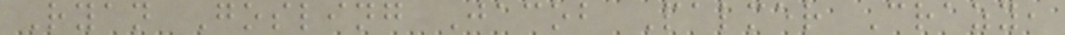Ryan Gosling Jacob Palmer Crazy,
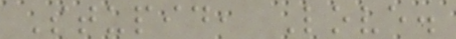Stupid, Love.
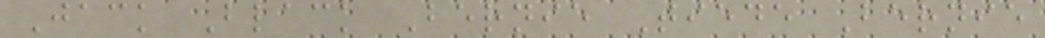Jack Black Bernie Tiede Bernie
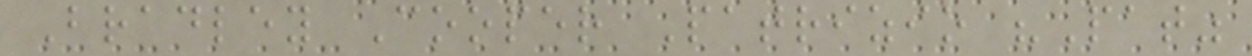Bradley Cooper Patrizio "Pat"
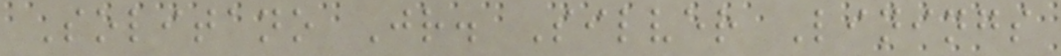Solitano Jr. Silver Linings
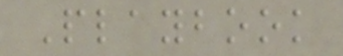Playbook
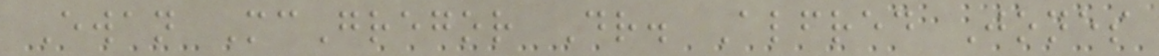Ewan McGregor Dr. Alfred Jones
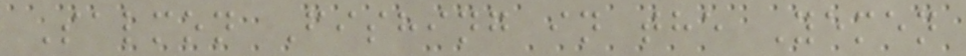Salmon Fishing in the Yemen
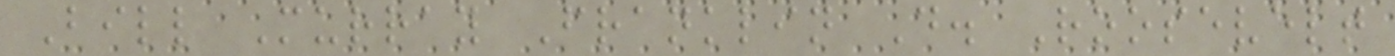Bill Murray Franklin D. Roosevelt
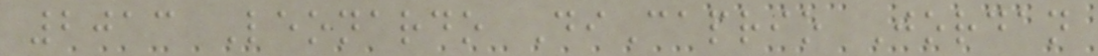2013 Leonardo DiCaprio Jordan
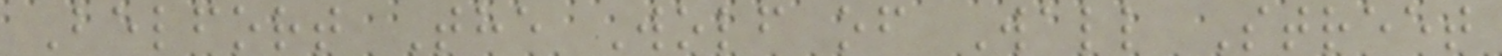Belfort The Wolf of Wall Street
